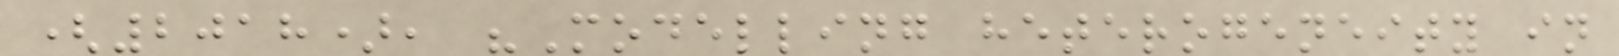(2018), "Modelling heterogeneity in
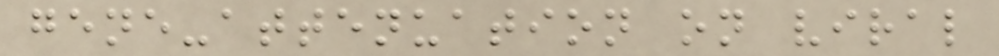gene-attenuation on viral
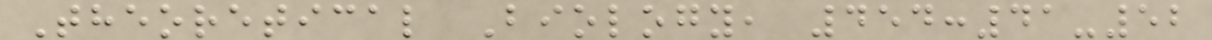Theoretical Biology, 454:41-52
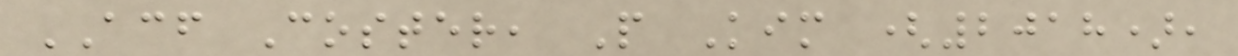ACF Coster, P Kim (2018),
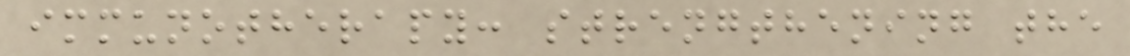immunotherapy: strengthening the
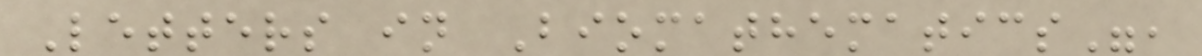Letters in Biomathematics",
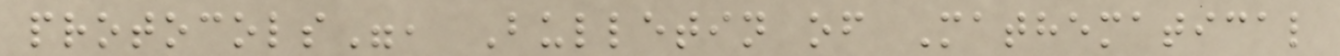protocols", Bulletin of Mathematical
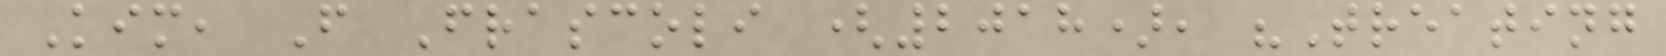Kim, F Frascoli (2018), "Treating
